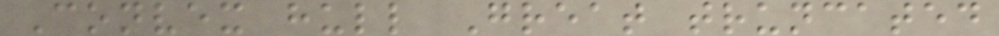Convex hull Great truncated
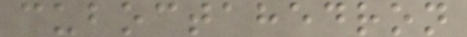cuboctahedron
